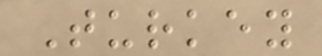Turkey
